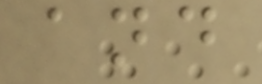and
